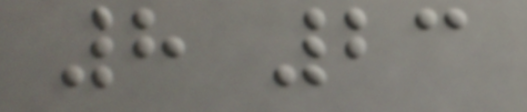8 23
